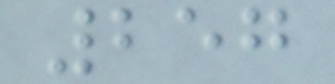257
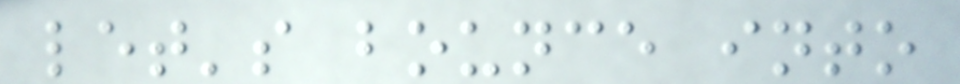let's bounce into
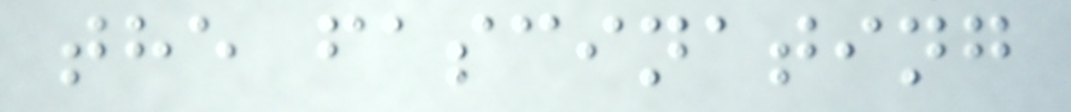the fascinating
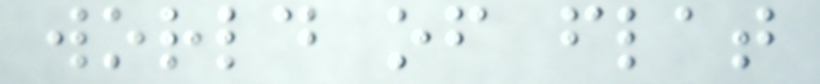world of flat
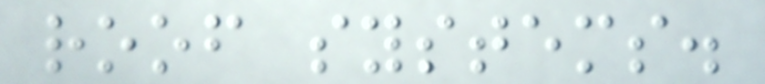roof systems.
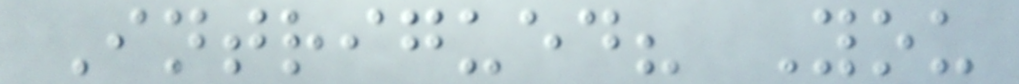Intrigued? You
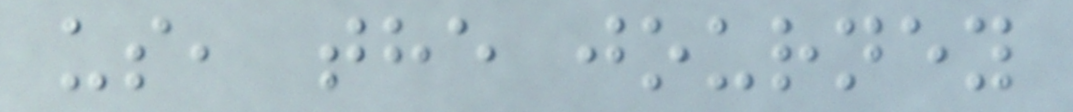us, the journey
